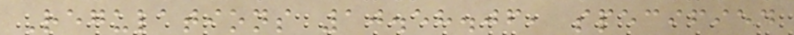Regulations 10.58.06, specified
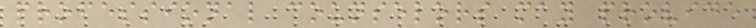professional counselors may provide
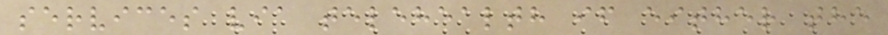services via telehealth if either the
